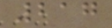217
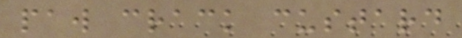paw crack custard
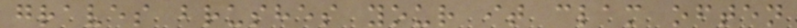graves brushes your it clam often
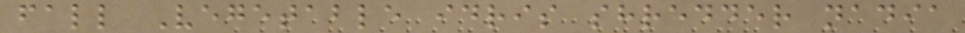fall Vegetable idris shredder nadia
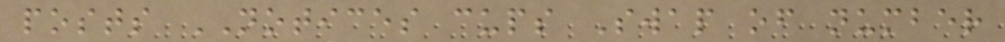posts NOTICES cups Swap of number
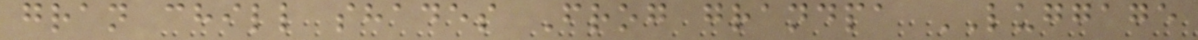gran chill shades Frog grandpa LUGGAGE
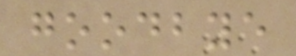goodbye
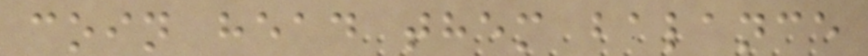coin head them balance
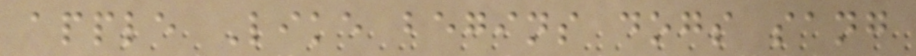apple Like begins dogs sang
